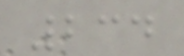234
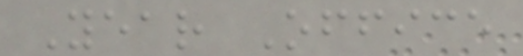Year Office
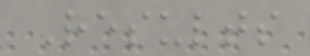Results
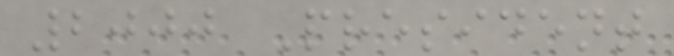2000 President
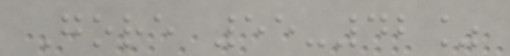Gore 55-42%
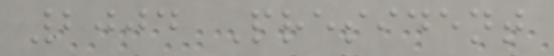2004 President
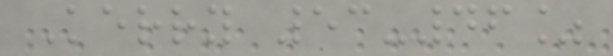Kerry 53-46%
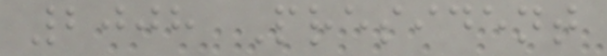2008 President
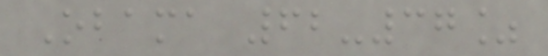Obama 62-37%
